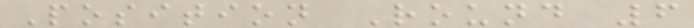Position Round 6
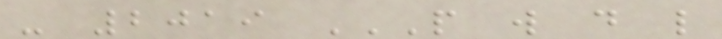- 2019 P W D L
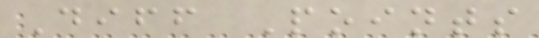Diff Points
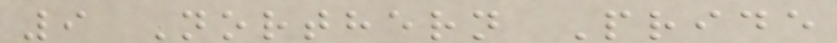9 Northern Pride
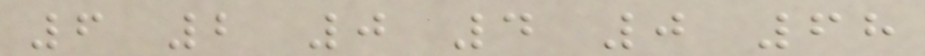6 2 0 4 0 68
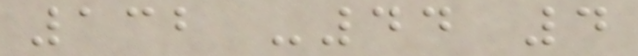132 -44 4
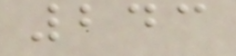243
